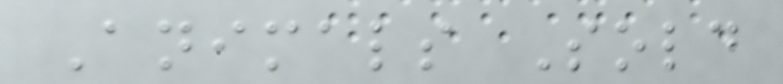Animals Sold
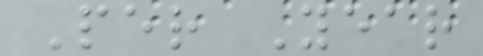Per Year
